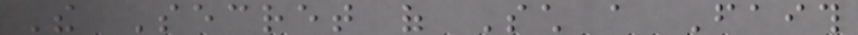The Secret of Such a Faith
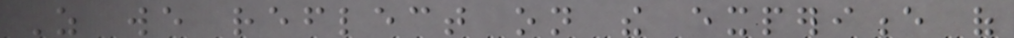As we reflect on the experience of
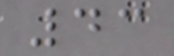43
